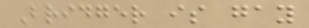Bridger is gay
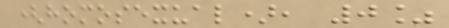(homosexual), 0%
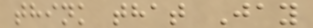think that Jay
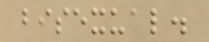bisexual.
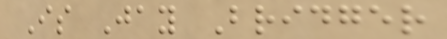Is Jay Bridger
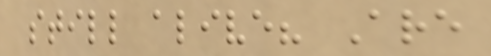still alive? Are
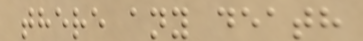there any death
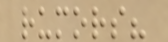rumors?
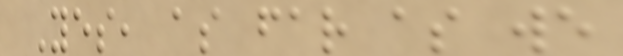Yes, as far as we
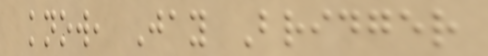know, Jay Bridger
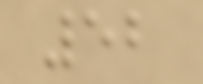52
